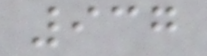937
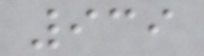939
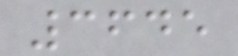3645
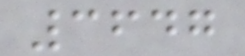3647
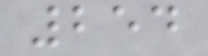254
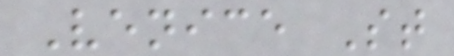Venice St
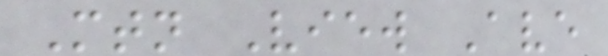Mtn View Ave
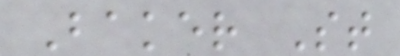Baker St
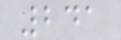241
